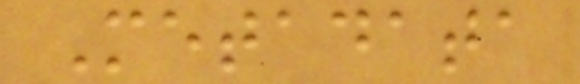Metadata
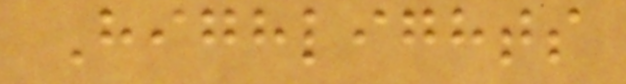Highlights
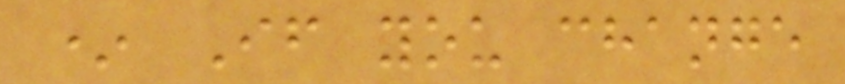* If you change
